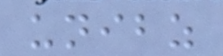unibz
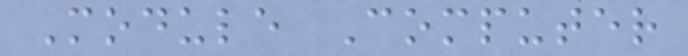Module Computer
